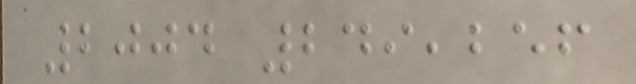2004 249,256
